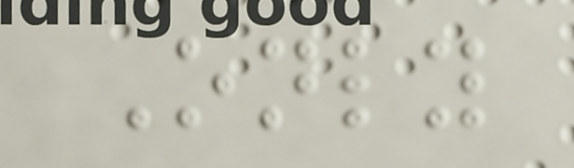Only
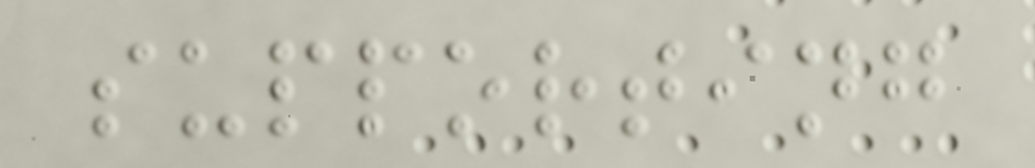supporting
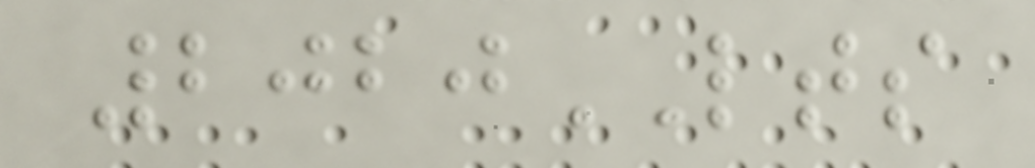2020LTS
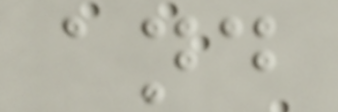and
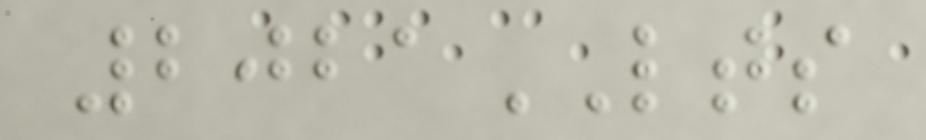2021LTS
